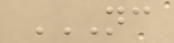NC
